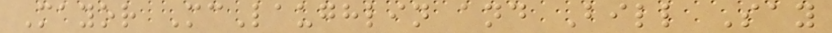Mayor McLaughlin and Bill Say
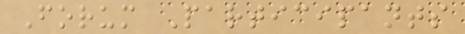Forum Participants
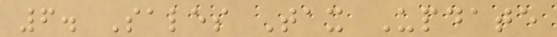6. Sales Tax Update
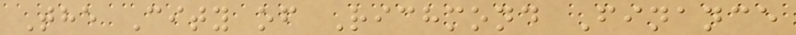The City of Richmond Finance
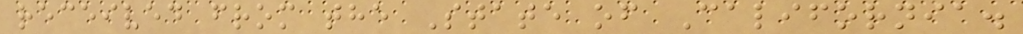received from the State of California.
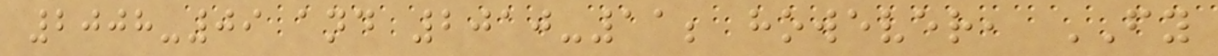2008-09 and 2010-11; however, FY
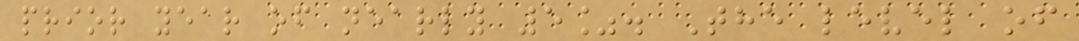prior year of nearly 5%. The level of
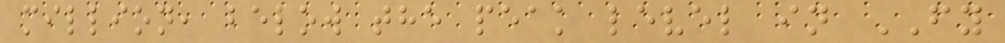million, below the peak level in FY
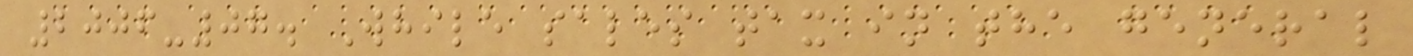2006-07. While sales tax in the general
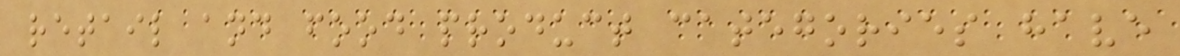retail and food product categories have
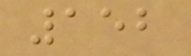152
